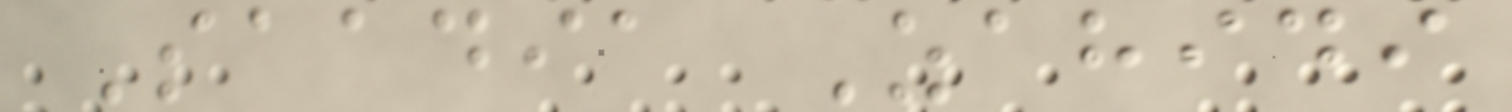Saadia Zahidi
